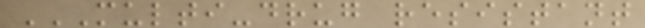MULTI-DRUG RESISTANT
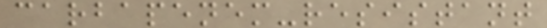carbapenem-resistant
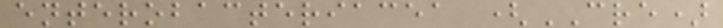enterobacteriacea (CRE)
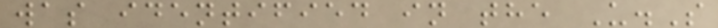was identified in the U.S
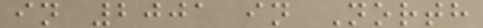in 2001 in North
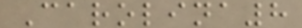Carolina8
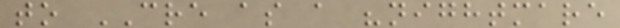to CRE as a "nightmare
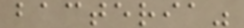bacteria"
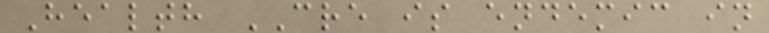Health CRE is endemic in
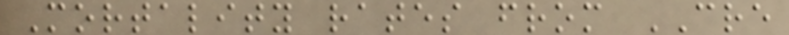Mortality rates from CRE
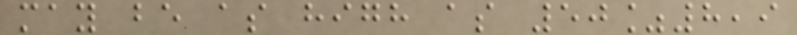may be as high as 50%8,9
